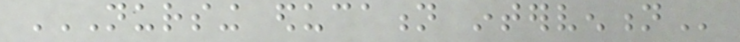NURSING EDUCATION INTERVENTION
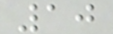10
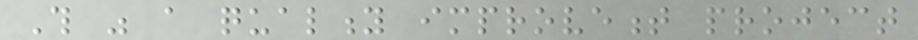This was a quality improvement project
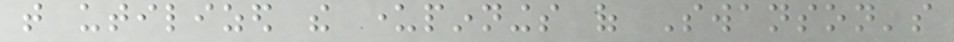that utilized the underpinnings of Swanson's
